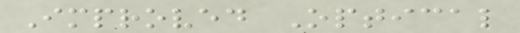Improved Optical
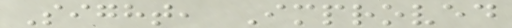Sight, Improved
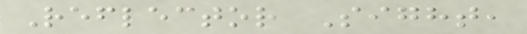Reflector Sight,
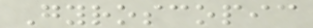Gyroscopic
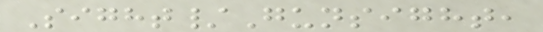Sight/Gunsight,
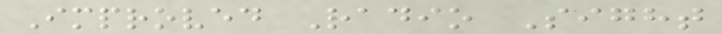Improved Radio Sight
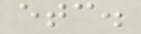etc.
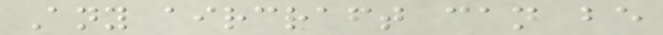Any aircraft can be
